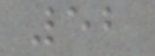52
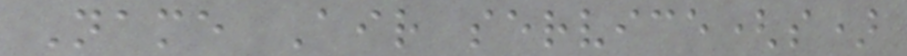Name Air service(s)
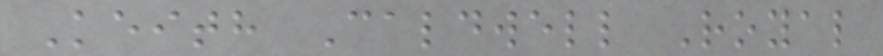Keith Caldwell Royal
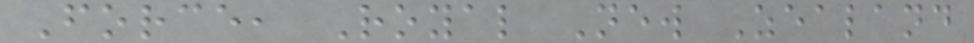Force, Royal New Zealand
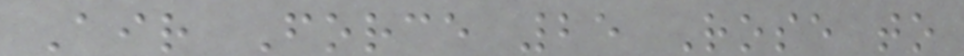Air Force 25 Rose to
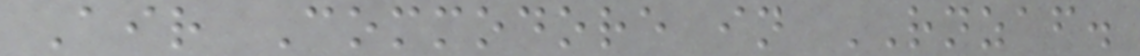Air Commodore in RNZAF.
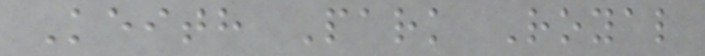Keith Park Royal
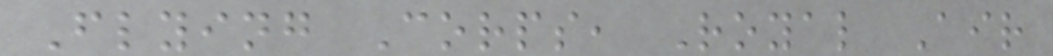Flying Corps, Royal Air
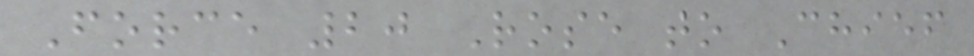Force 20 Rose to Chief
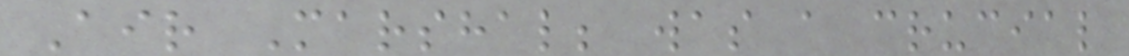Air Marshal; was a crucial
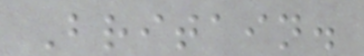Britain.
